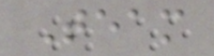Team
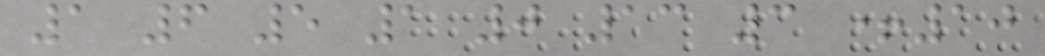1 6 5 1 0 13 3 +10
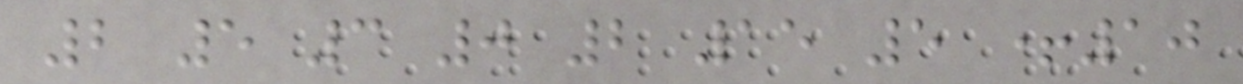2 5 3 0 2 15 5 +10
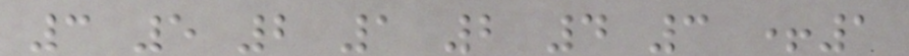3 5 2 1 2 4 3 +1
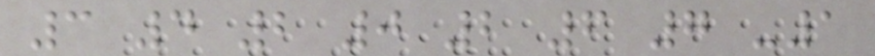3 4 2 0 2 6 7 -1
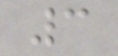3
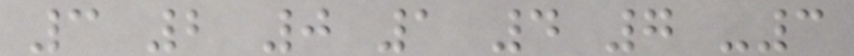3 2 0 1 4 7 -3
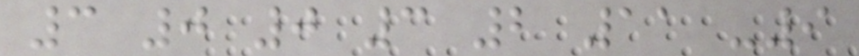3 0 0 3 2 11 -9
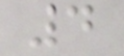4
